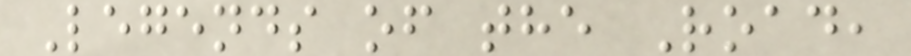Legends of the Road,
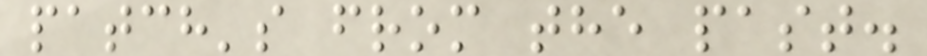patch's from the past.
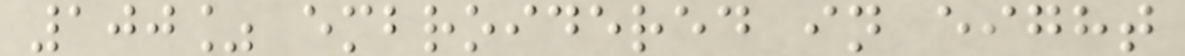100% embroidered in eight
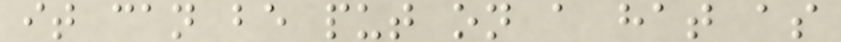it can be put on a hat as
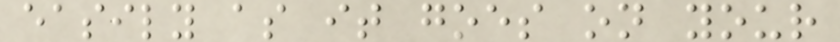easily as it goes on your
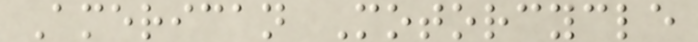American Motorcycle
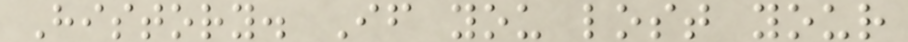History. If you lost your
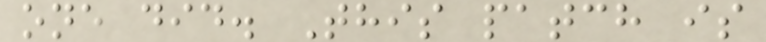one did. This patch is
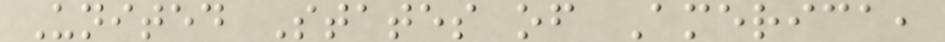United States of America,
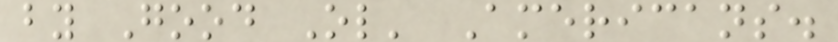by Good Ol' Americans.
